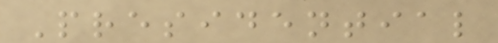Presidential
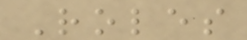Roles
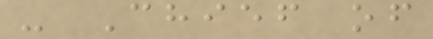- Chief of
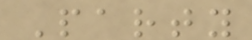Party
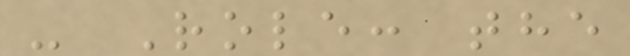- Role: the
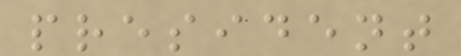president
